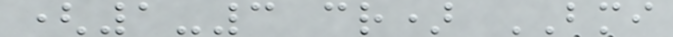(1-3 cr) BMI
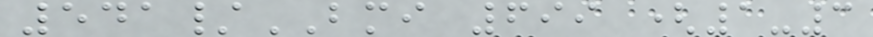541/BMI 699 (1-3
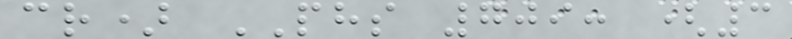cr) PHS 709: (3
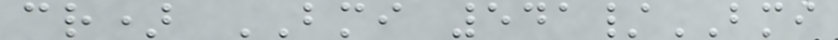cr) BMI 541/BMI
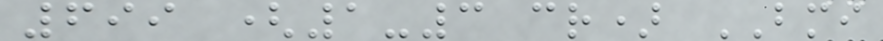699 (1-3 cr) BMI
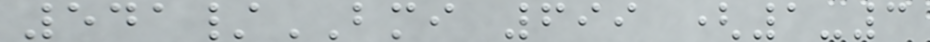541/BMI 699 (1-3
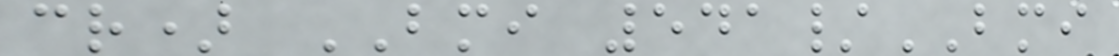cr) BMI 541/BMI
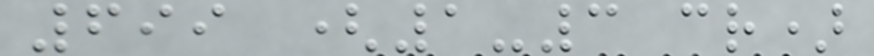699 (1-3 cr)
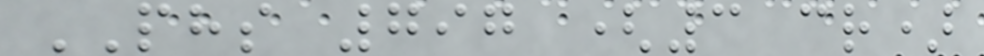PHS 797 (3 cr)
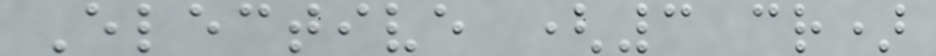Elective (3 cr)
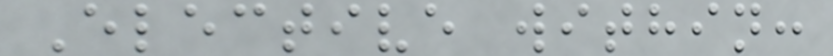Elective within:
